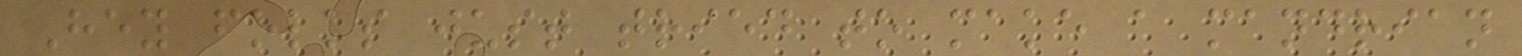Hey folks just tried to make a mandrian
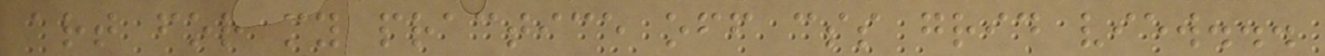art for my practice off css grid view...
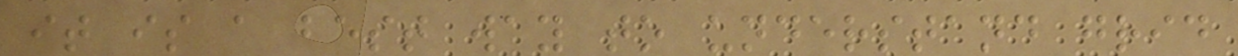it is a best way to understand grid
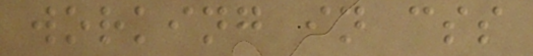working in css
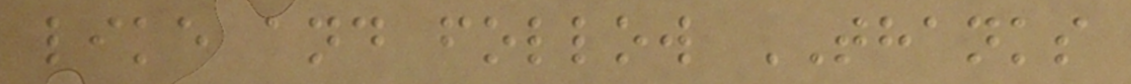like and follow THANKS
